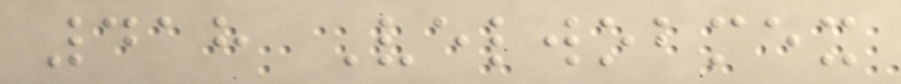418 Velwobmex
